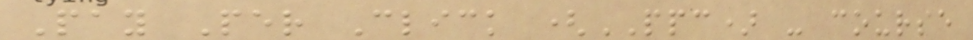Pay Per Click (PPC) - course
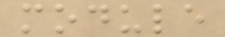module
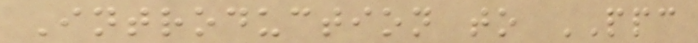Introduction to PPC
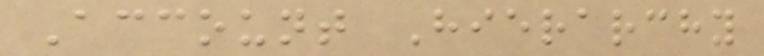Account Hierarchy
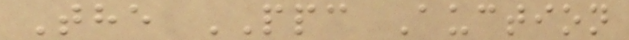The PPC Auction
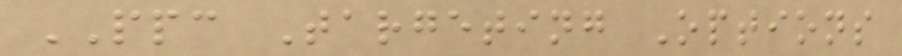PPC Targeting Options
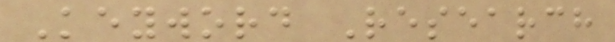Keyword Research
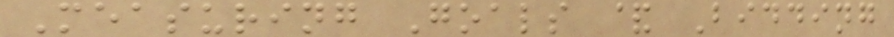Measuring Goals & Bidding
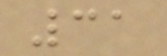31
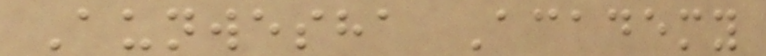Aunwesha Academy
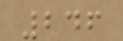246
